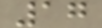17
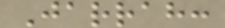Jarrah:
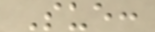Sue:
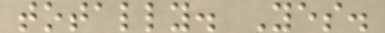totally. Yes.
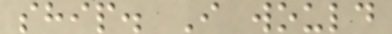ship. I would
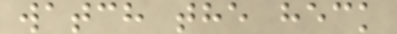watch the heck
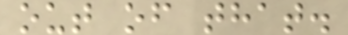out of that.
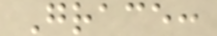Grace:
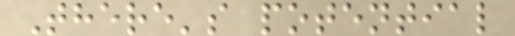There's potential
